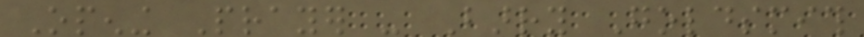Opening Prayer - Barry Goldsmith
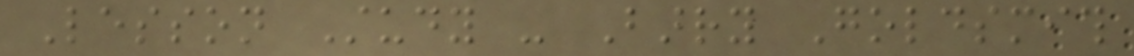Lesson Study - Barry Goldsmith
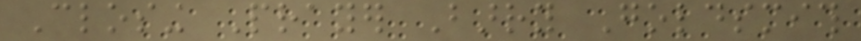Closing Prayer Barry Goldsmith
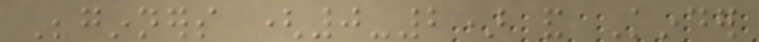Beginners (0-2) and Kinder
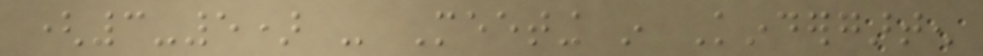(3-5) - Meeting in Kindergarten
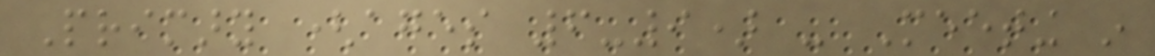Primary (ages 6-9) - Meeting in
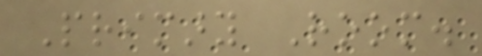Primary Room.
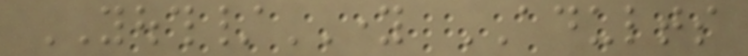YOUTH/YOUNG ADULTS
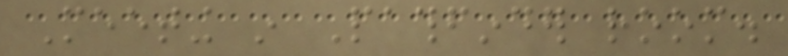Meeting in Pathfinder room.
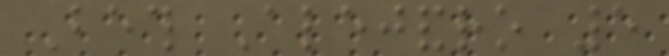Beth Alejandro 5
